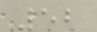52
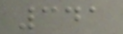341
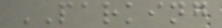PARKING
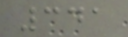341
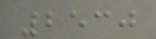2530
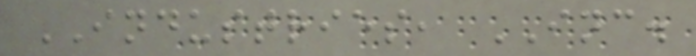INDUSTRIES, INC.
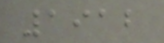1912
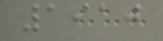1910
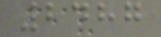2487
